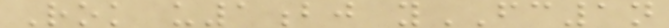Rok u1bj yFC1n
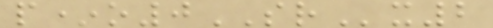p*o0SRx2
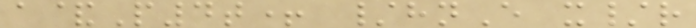a&P4t+ /hnE x/r
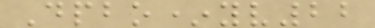Dpbo*yv22
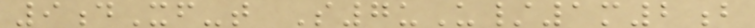9dXf-t S7uU/1m2b
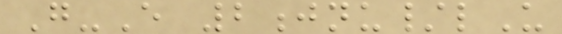G-E 2jnu/lU
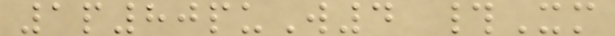1p80puW4 #Xm
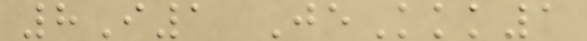8I1 JeKkk1
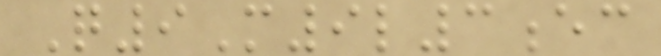Q9M9l3ec
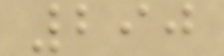290
